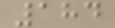184
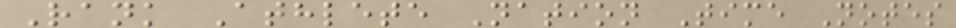Rank Athlete Nation Time Notes
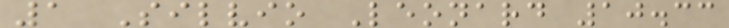1 Silvio Leonard 10.33
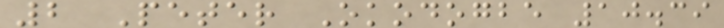2 Peter Okodogbe 10.39
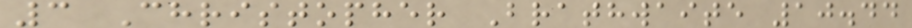3 Christopher Brathwaite 10.44
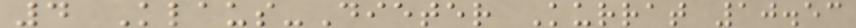4 Klaus-Dieter Kurrat 10.53
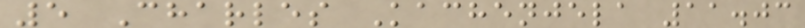5 Charles Kachenjela 11.03
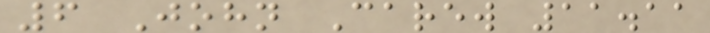6 John Carew 11.11
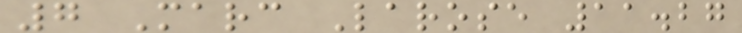7 Marc Larose 11.27
